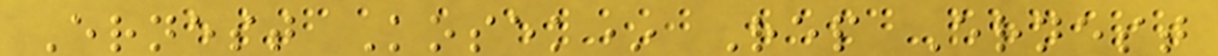Ernest Kosek* Rep Ernest
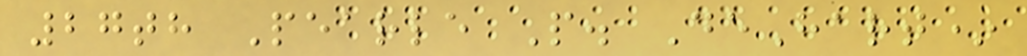27th Pearle P. DeHart*
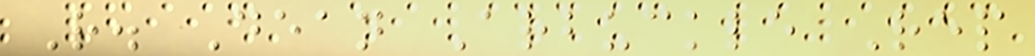R. Dean Arbuckle Rep
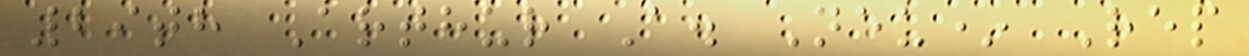29th Arthur A. Neu* Rep
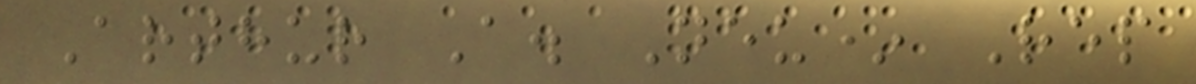Arthur A. Neu* Rep
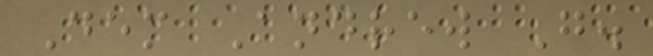Dem Andrew G.
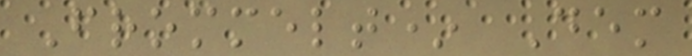Frommelt* Dem
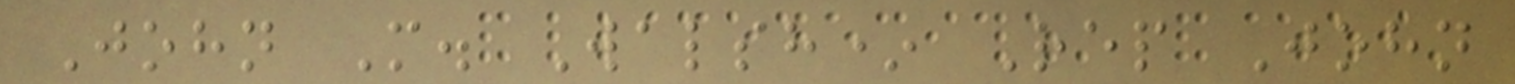John M. Walsh* Rep John
